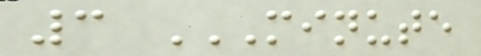3 MINUTE
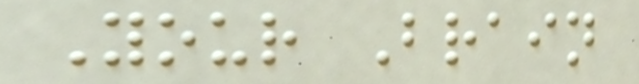Your Brain
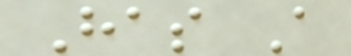Has A
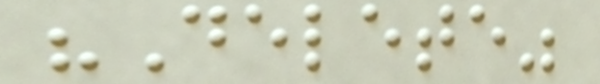"Delete"
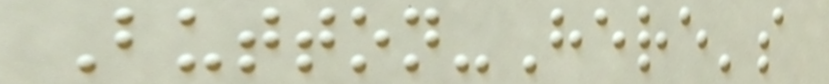Button-Here's
